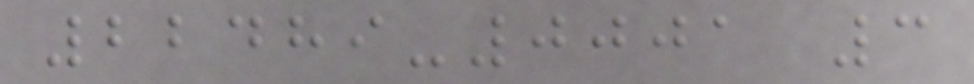22489-0001 3
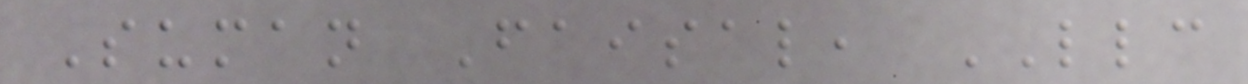Suman Faisal, LLC
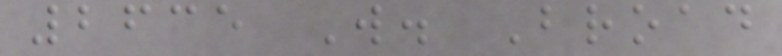2635 W. Broad
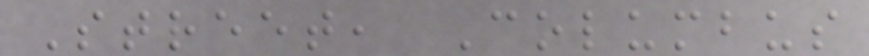Street, Columbus
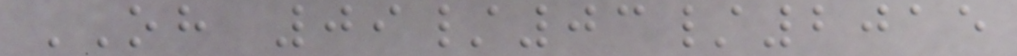OH 09/03/2015
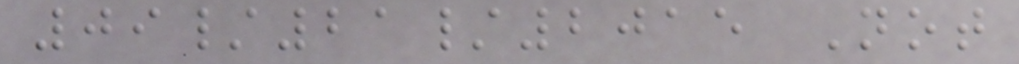09/21/2015 Not
